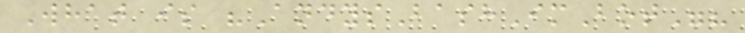What is "AndysBashImBot"?
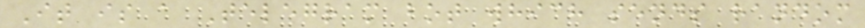It is a Telegram bot which sends random
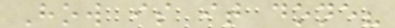How is it done?
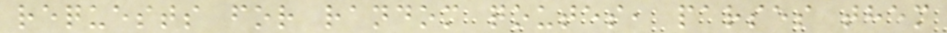requests for random qoutes, parses them
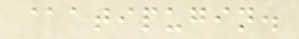@atipugin.
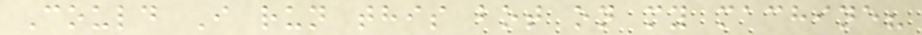Could I run this bot on my machine?
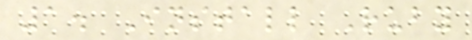1. Install Ruby
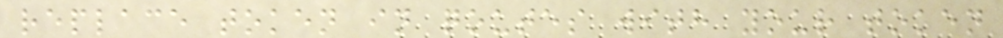replace token in qoutes with your token
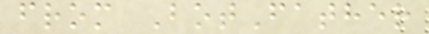from BotFather
